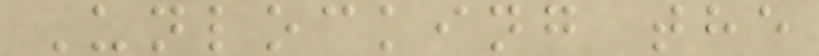Unlocking the
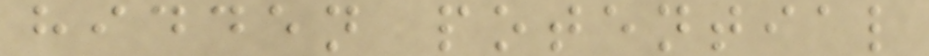hidden potential
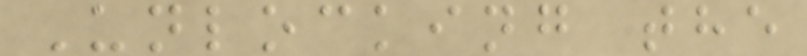Unlocking the
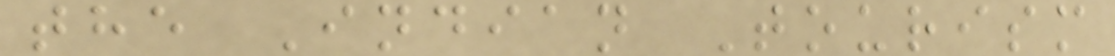the Indian Tourism
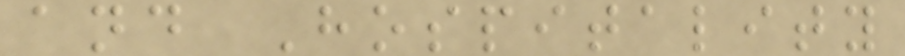and Hospitality
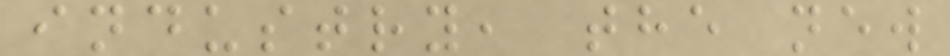industry, the new
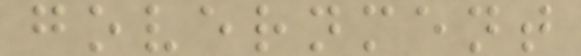government
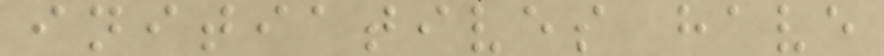initiatives have
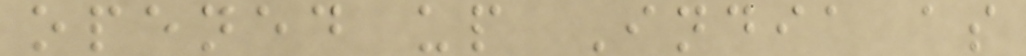opened up India as
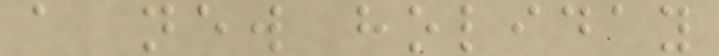a new holiday
